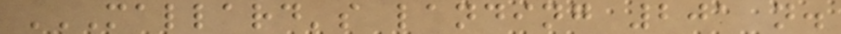MALLARD'S LANDING 201 N.
